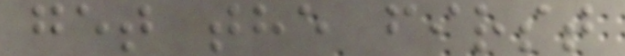get the first
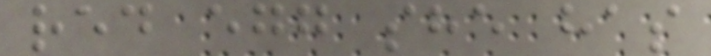red egg she has
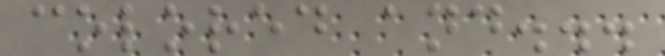colored and...
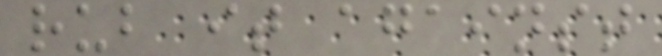rub it against
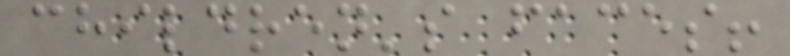children's faces!
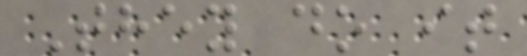They do it
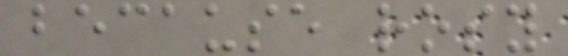because rosy
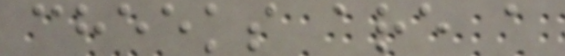cheeks are a
